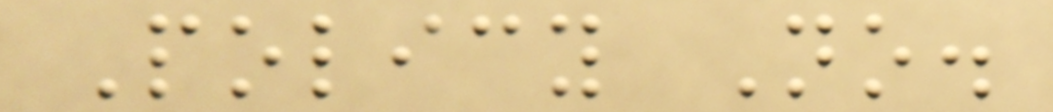Policy No.
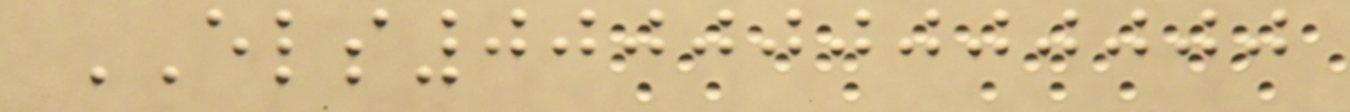ELS000000000000
